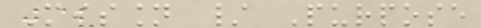Mission / Purpose
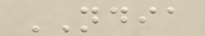NDIA
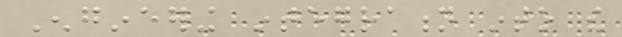Engineering integration into the
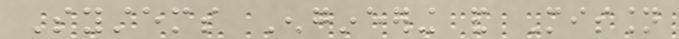Systems Engineering and Mission
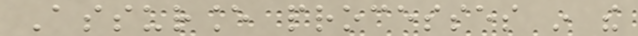Assurance processes in the
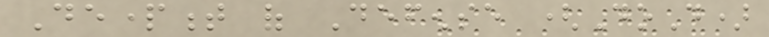Department of Defense (DoD)
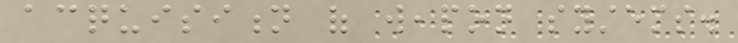acquisition of weapon systems.
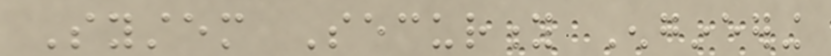System Security Engineering
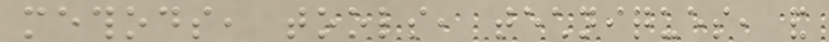methods, tools, techniques, and
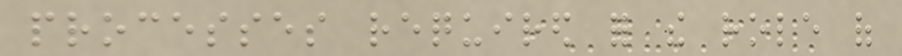processes required for the role of
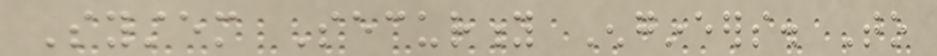System Security Engineers. To
